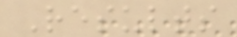Results
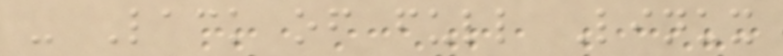- Lack of full Linux
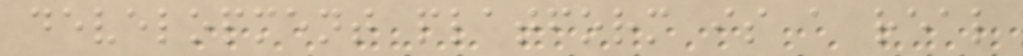development platform is a real
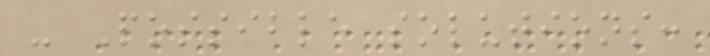- Possible solutions:
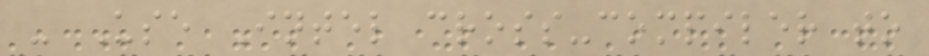- Use Intel cross-compiler to
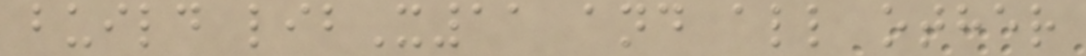build libX11 and all other
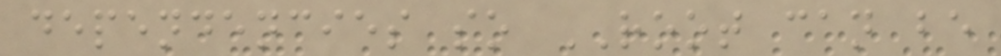dependencies so ROOT can be
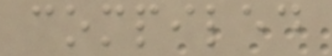compiled
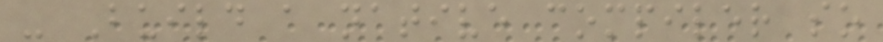- Build a native compiler so
